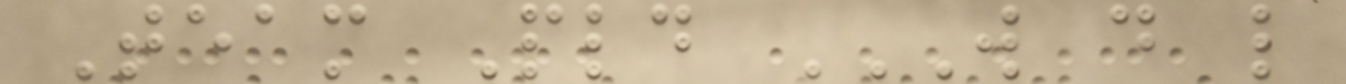Team Pld W D L
